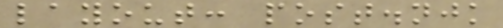layout: post.njk
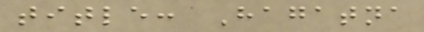title: Hagatna
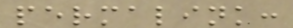permalink:
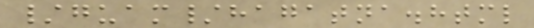/guam/hagatna.html
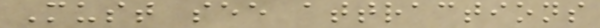Must see attractions
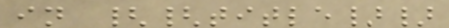in {{title}}
